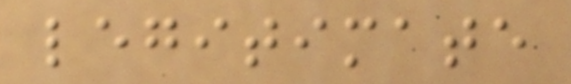legitimate
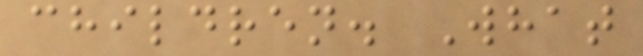children. What
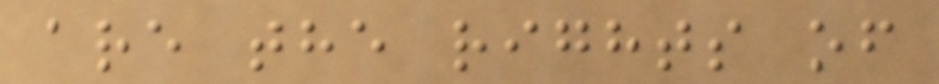are the rights of
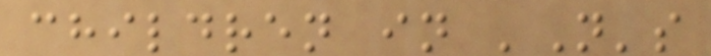children in 'N's
